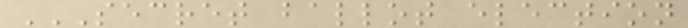SECRET BALLOT ELECTION
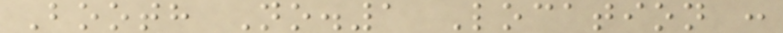Booth No.1 Location :
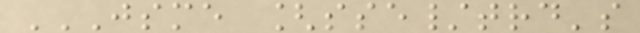JSME [SSE/TRD'S
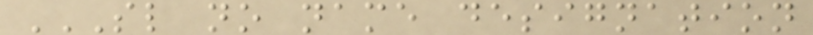SL NO NAME DESIGNATION
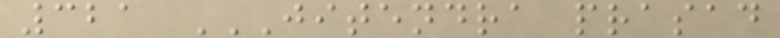321 JITENDRA PRASAD
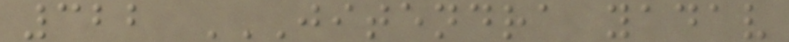322 JITENDRA YADAV
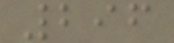296
